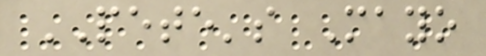PETE's Mayo
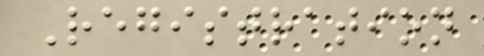Registration
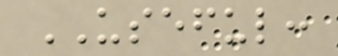USEFUL:
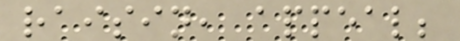raisin, appeal;
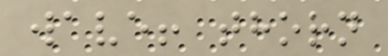wave! thorn
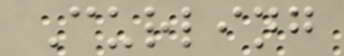Curling
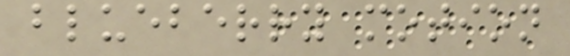blueberry motion
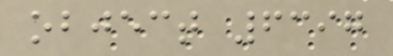object 6397
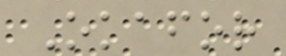Okafor
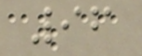96
